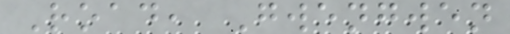Road, Gwengwen
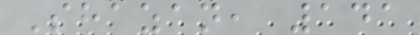Shazan, 141
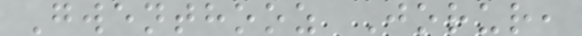Gwenthooz Jorur,
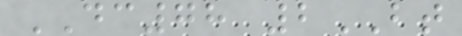DC78 2BT
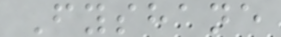Fyshane
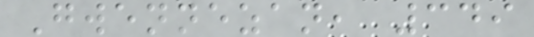Gwennezan, 349
